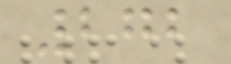272
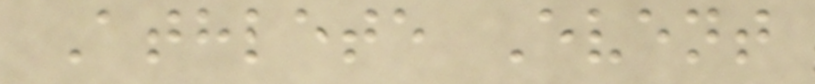Athlete Event
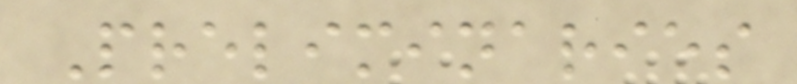Preliminaries
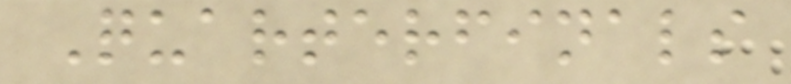Quarterfinals
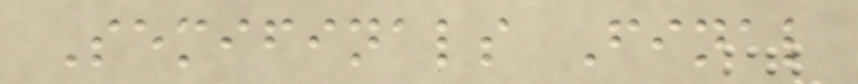Semifinals Final
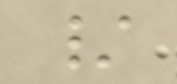/
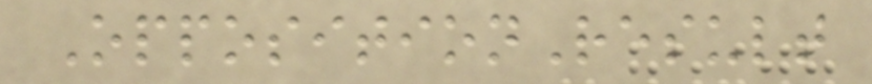OppositionResult
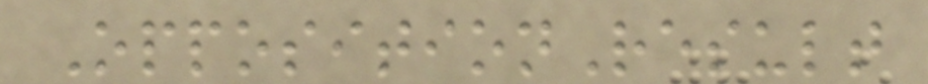OppositionResult
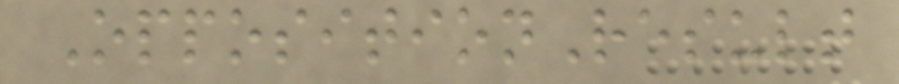OppositionResult
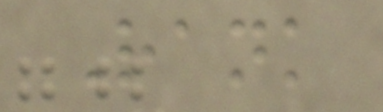Rank
